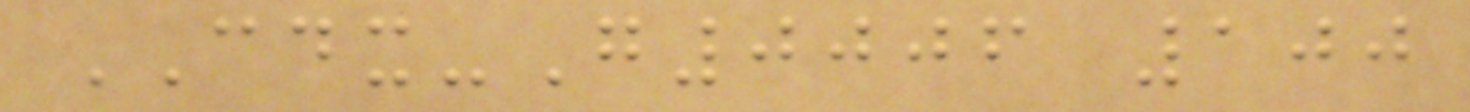CDX-G0006 100
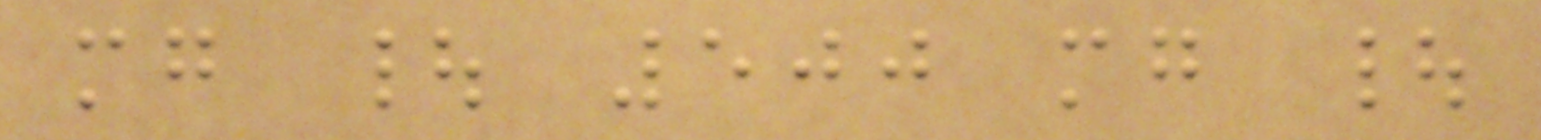mg | 500 mg |
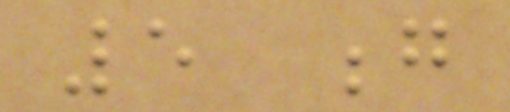5 g
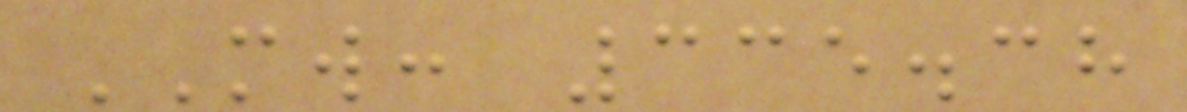MW: 335.38
